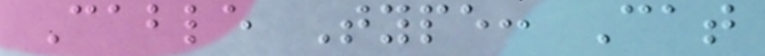Cable Type: Cat
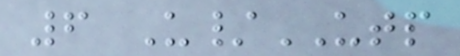6 U/UTP
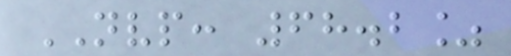NVP: 68.2%
